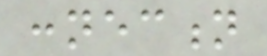connection
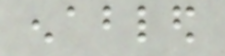enabled
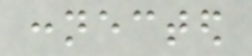connected
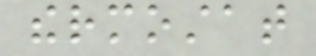thermostat
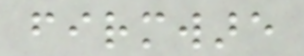firmware
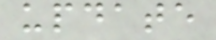update
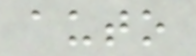auto
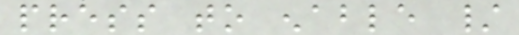press to enable /
